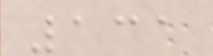131
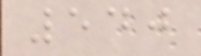540
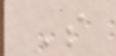S
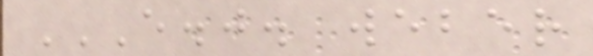E.J. WEBER
